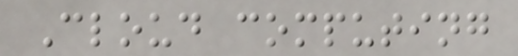Cloud computing
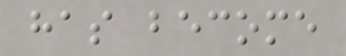has become
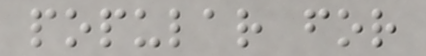popular for
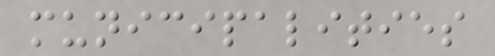municipalities
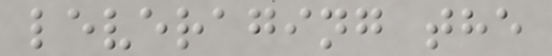leveraging the
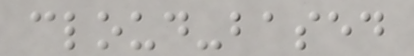cloud-based
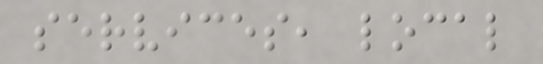services, local
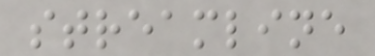streamline
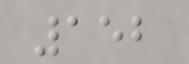152
